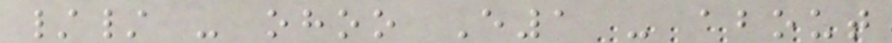// - ohoo E1 - about
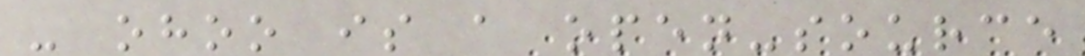- ohoo is a open-source
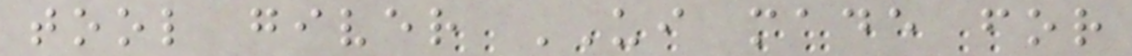tool giver UI made for
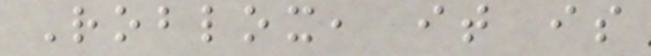Roblox, it is
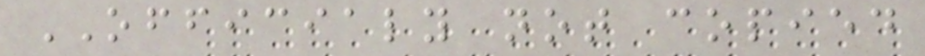OFFICIALY not copied
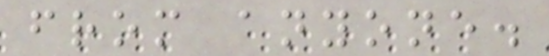from anyone.
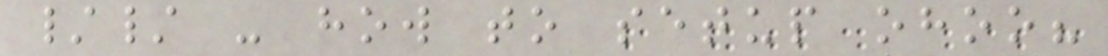// - how to setup ohoo?
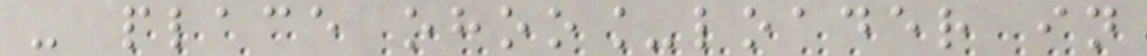- place ohoo_loader in
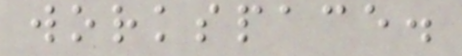workspace.
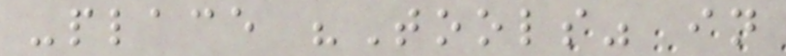-place "Tools" in
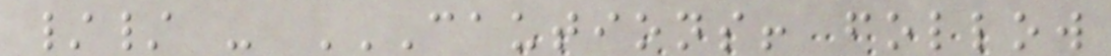// - CAUTIONS! FOLLOW
